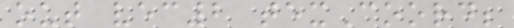out vec2 texCoord;
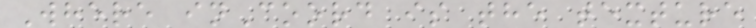Where inCoord is the texture
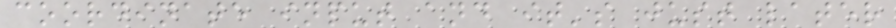coordinate input and it's just later
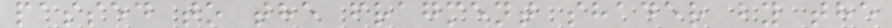passed to the fragment shader by the
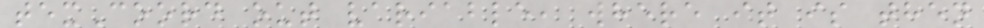texCoord out variable, where it is then
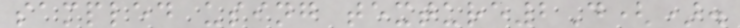sampled using texture2D().
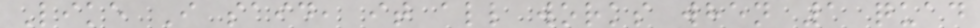Like I said, it all works when 1 quad
